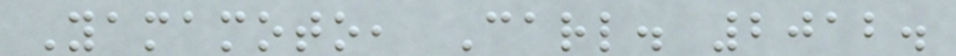Yamamoto, Carl. 2012.
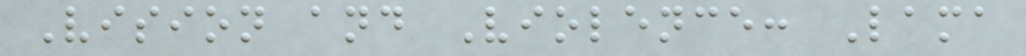Vision and Violence: Lama
